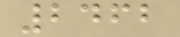2462
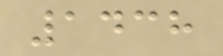1438
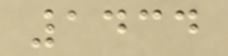1434
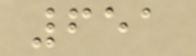651
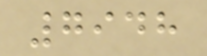7948
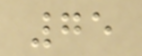75
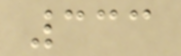333
